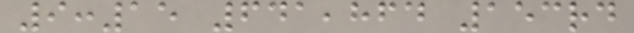9:15 641,864 153rd
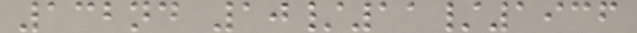132nd 10/11/1936
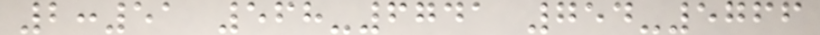2:51 568-6741 754-5766
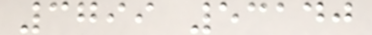3799 53140
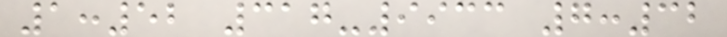1:52 317-9933 7:32
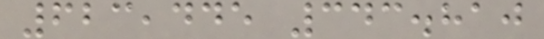623,445 343.810
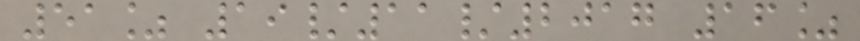51% 19/11/2017 16%
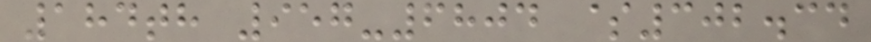184th 957-6804 $302.34
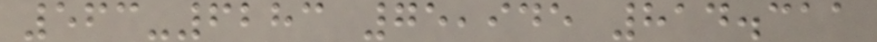563-6283 75,945 814.311
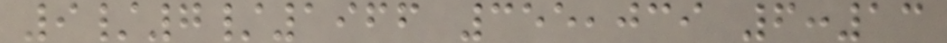9/7/1966 355,039 6:13
